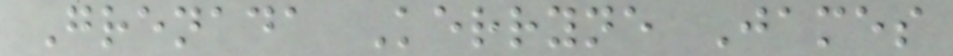Grenada Kerryne James
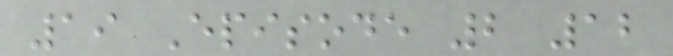19 Episode 2 12
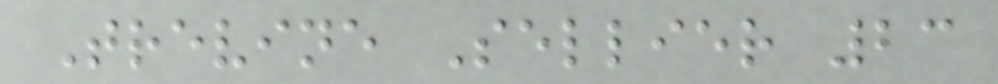Trevine Sellier 23
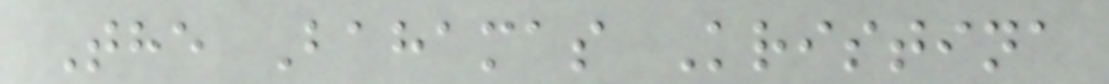The Bahamas Kristina
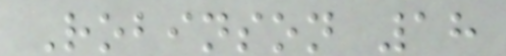Robinson 18
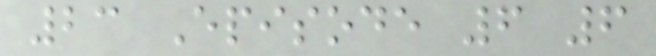23 Episode 6 6
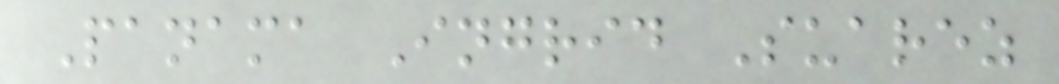Panama Ingrid Suarez
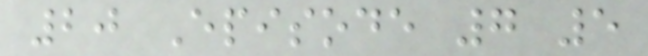20 Episode 7 5
